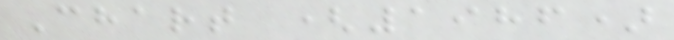Chart (1986)
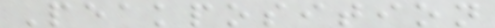Peakposition
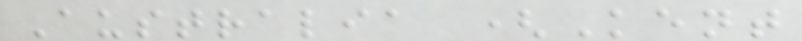Australia (Kent
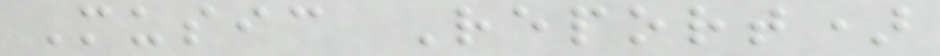Music Report)
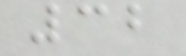32
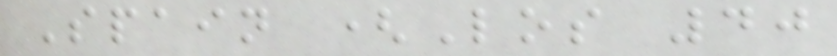Spain (Los 40
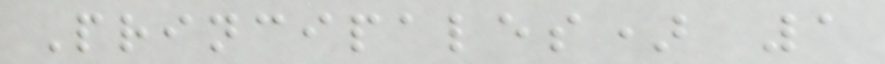Principales) 1
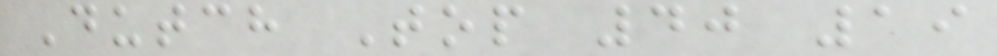Dutch Top 40 19
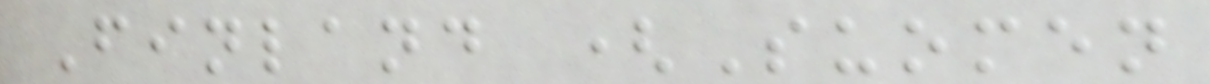Finland (Suomen
